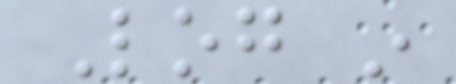Log in
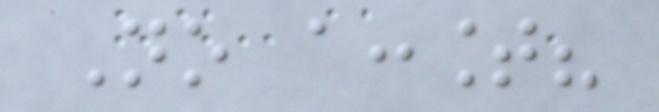No account?
